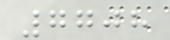7708
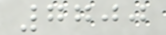7700
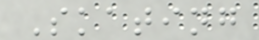Skating
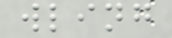wling
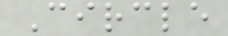Circle
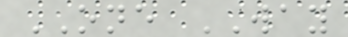ONE WAY
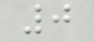0
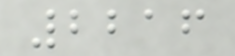2216
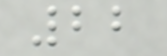22
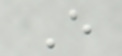E
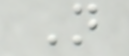N
